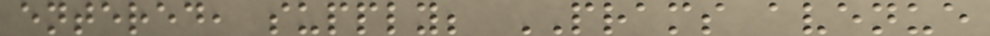entered, supply; PRAMS avenue
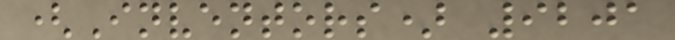(Inventors) 9201
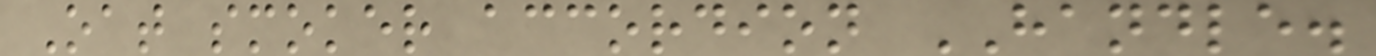Oat smoker accordion HANDLE.
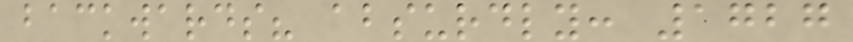backwards? absurdly: 1727
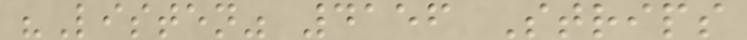"Listen" 4156 Strips
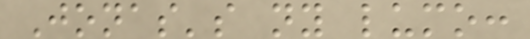Jonas's ny lumo:
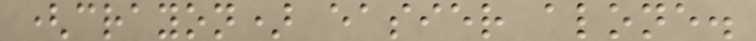(crayon) easier alone.
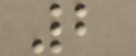2
